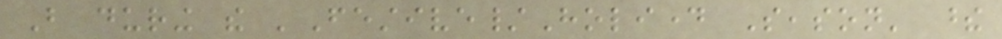But during the 'Festive/Holiday Season' these
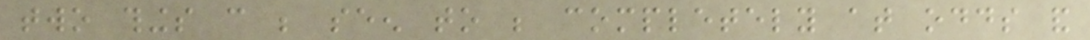two things can be seen to be completely at odds and
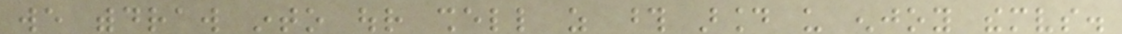we withdraw into our shell as those around us enjoy themselves.
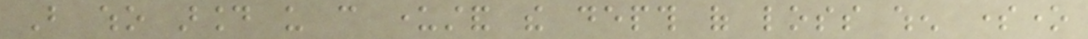But who around us can understand the depth of loss when someone
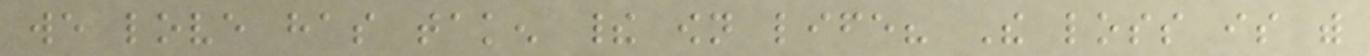we love has taken their own life? The loss is with
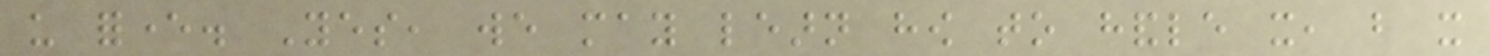us forever. Yes, we may learn how to handle it, but it
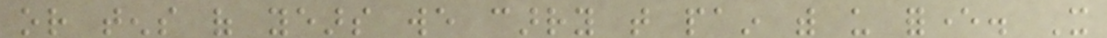or tens of years we carry that pain with us forever. It
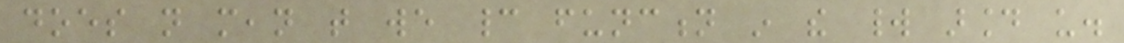does not mean that we cannot function in the world around us.
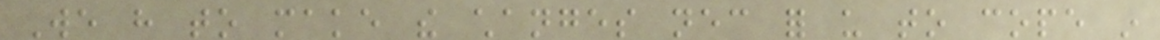We have to make the changes necessary for us to cope in
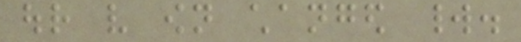our very own changed world.
